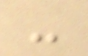-
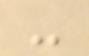-
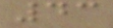43
